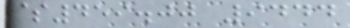$459.00 9444
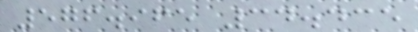576.965 34.435
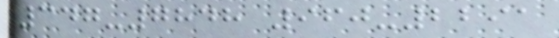347-7848 960-2291
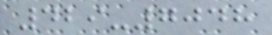429-7048
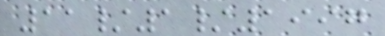11/1/1997
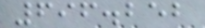696.252
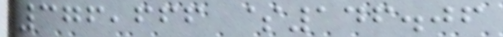376,666 $146.06
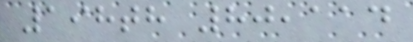198th 80,114
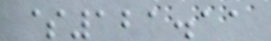$121.11
